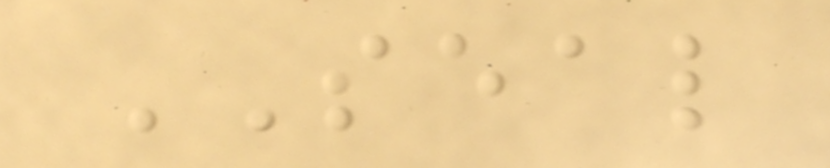SEAL
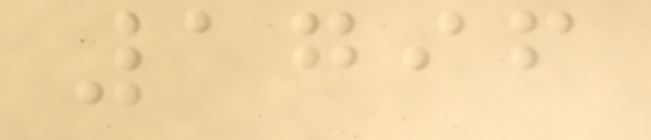1796
